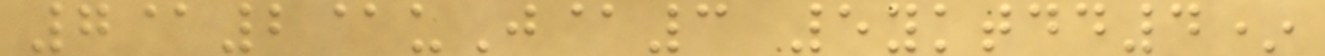7@2@uJ@3 5yktdd4*
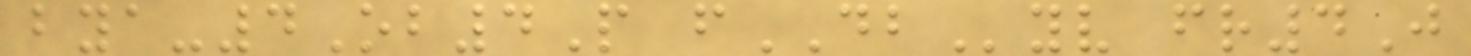bya-4Ob4P fDByv fr4J
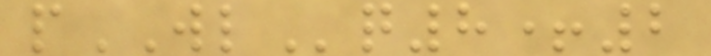pWLq8+2
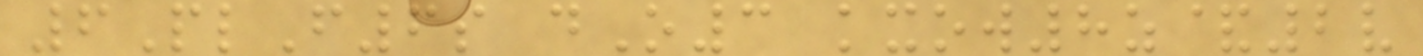6PlF6s dO3 kxow8z&2v
